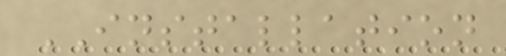INSTALLATION
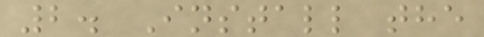2. Install the
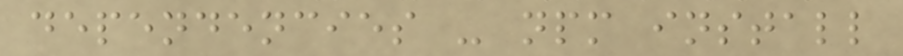dependencies - npm install
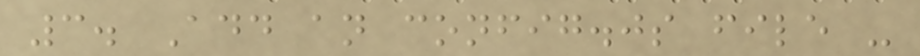3. Add an config.js file -
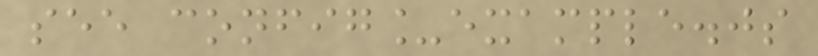see config_example.js
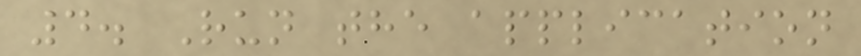4. Run the application
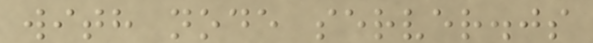with node server.js
